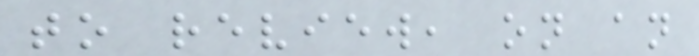to review, on an
